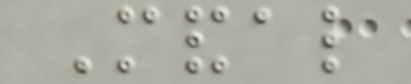Mandal
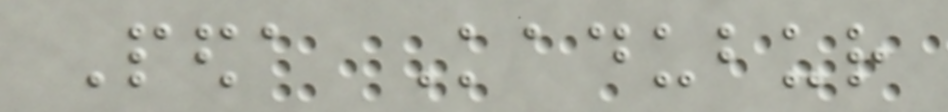Peda Kadubur
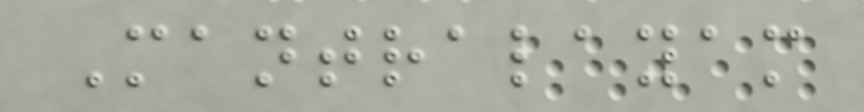Mantralayam
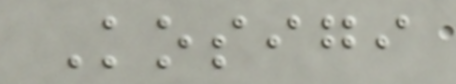Kosigi
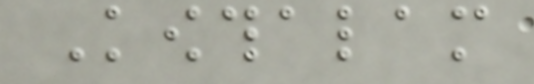Kowthalam
